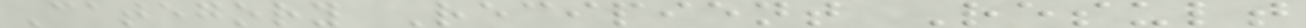Category Recipient Result
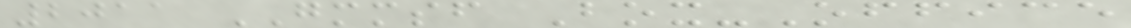2011 GMMSF Box-Office
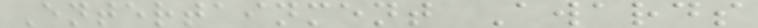Entertainment Awards
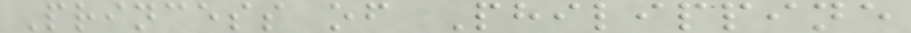Princess of Philippine
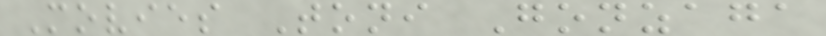Movies Toni Gonzaga
